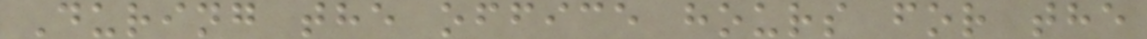During the office hours for the
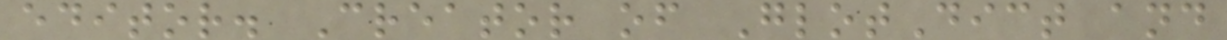editor. Creator of GlotDict and
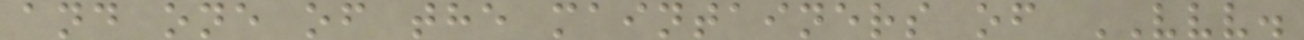and one of the maintainers of VVV.
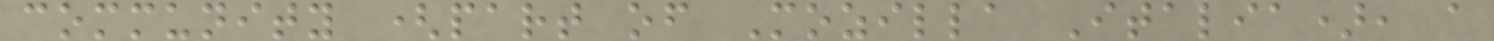community (part of Mozilla Italia), a
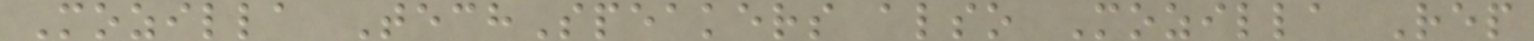Mozilla TechSpeakers also Mozilla Rep
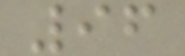96
